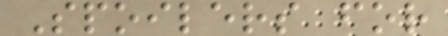Spoilers for
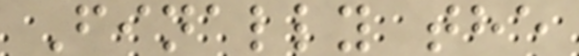Finally the
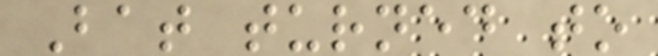Bat turned to
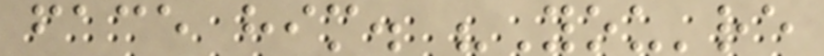face him. "You're
